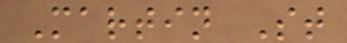Martin St
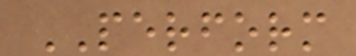PERFORM
